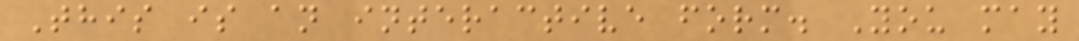This is an interactive form. You may
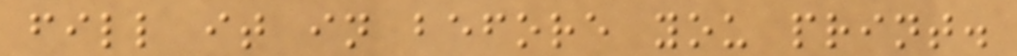fill it in before you print.
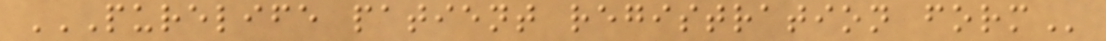PURELIFE PATIENT REGISTRATION FORM
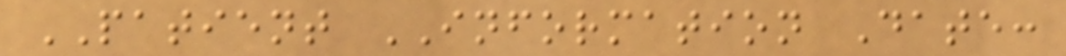PATIENT INFORMATION Date:
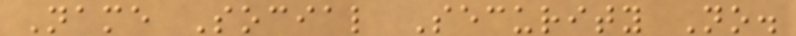Name Social Security No.
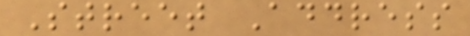Street Address
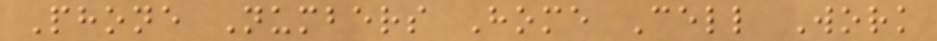Phone Numbers Home Cell Work
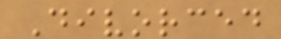Divorced
